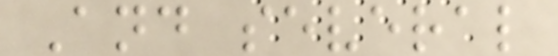And several
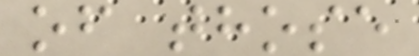of those
